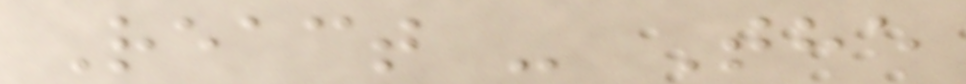React - The
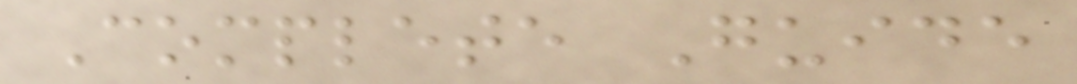Complete Guide
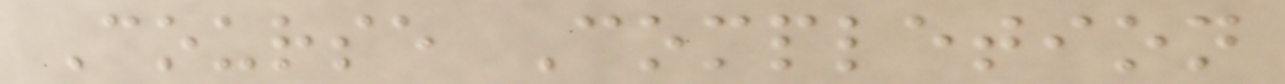Course Completion
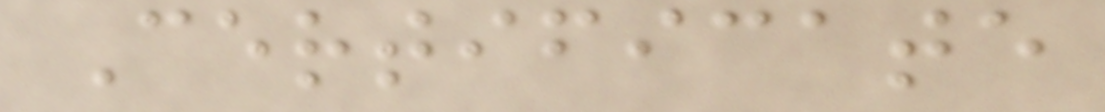Certificate
